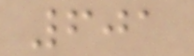601
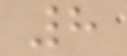8
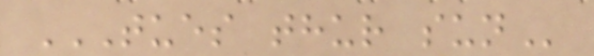TUES THUR SUN
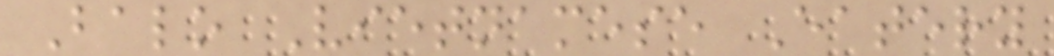Balo Vietnamese Eatery
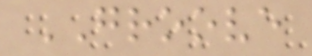GROOVE
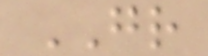GR
